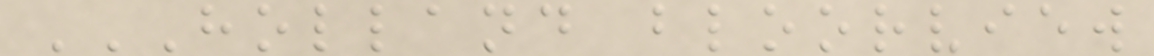HOLLAND BLOORVIEW
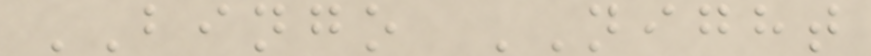BINGO NIGHT
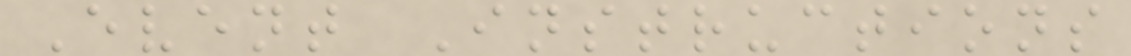Event Instructions
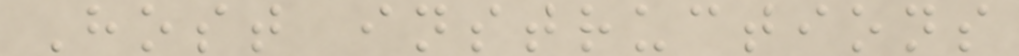Host instructions
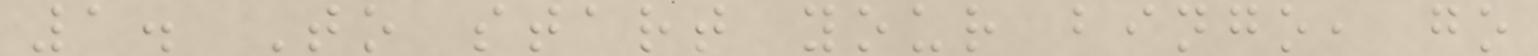1. To start your bingo, go
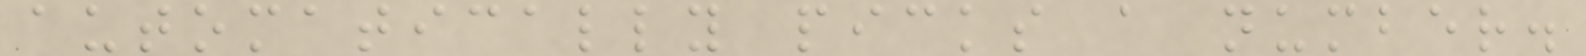automatically picks a number.
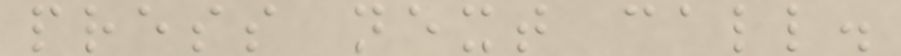press next call.
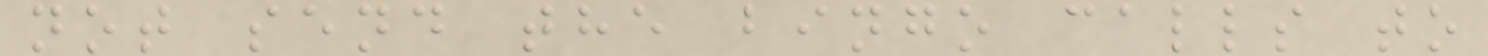not send the bingo calls to
